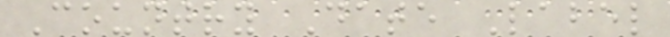Country Date Label
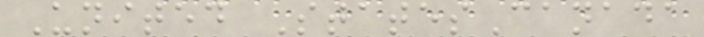United StatesCanada
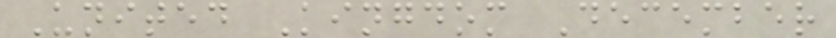United Kingdom December
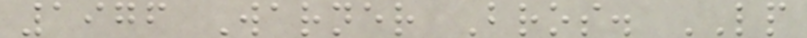1976 Warner Bros. LP
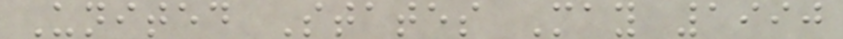United States May 1990
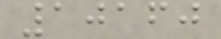10160
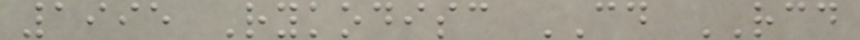1995 Rykodisc CD RCD
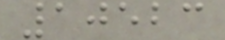10523
